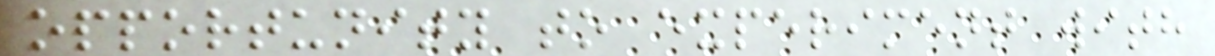opportunity to experiment with
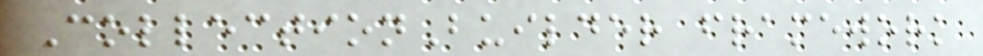CollectionBuilder framework
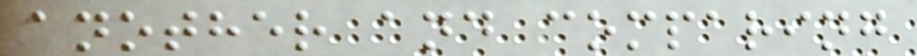another and comparing
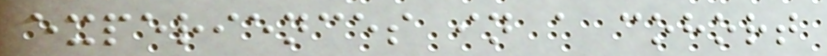experiences in a cohort
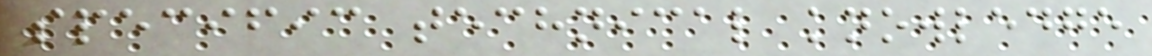specific technical knowledge
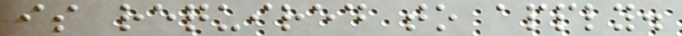is required to apply.
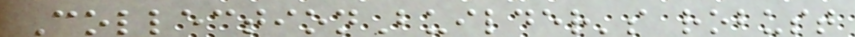CollectionBuilder's robust
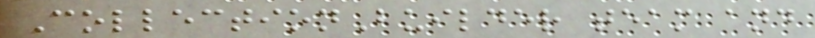CollectionBuilder team and
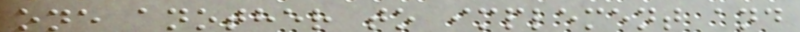one another to implement and
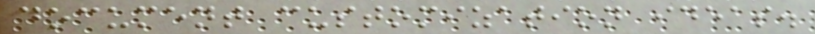document customization ideas.
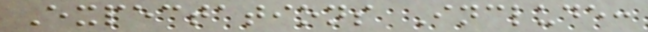Expectations Include:
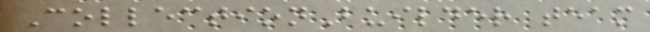CollectionBuilder team
